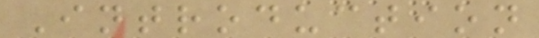Introduction
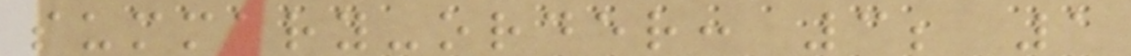summary-order: 3; 1
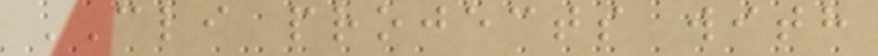CLI projects with
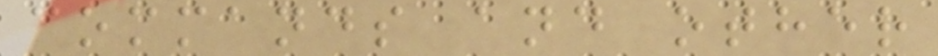commands and other
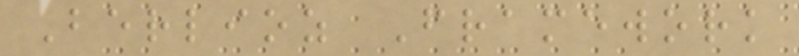Berlioz Framework
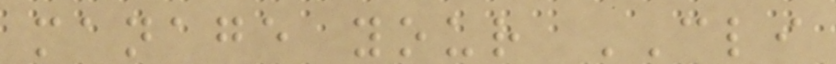manage your CLI
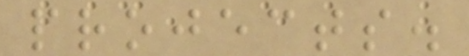projects.
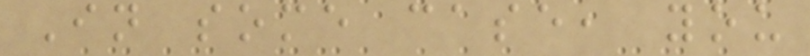In some case, you
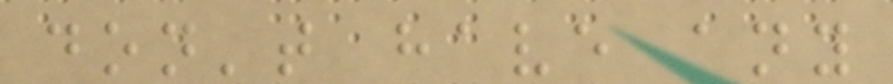don't have any
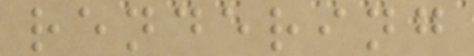rendering
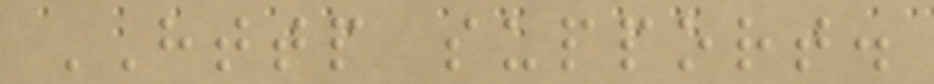HTTP support.
